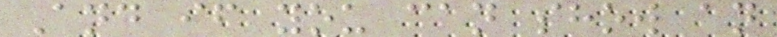And if you can show an
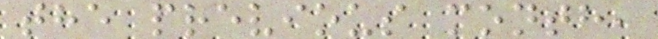the previous month,
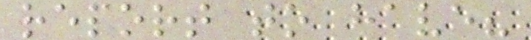report to have?
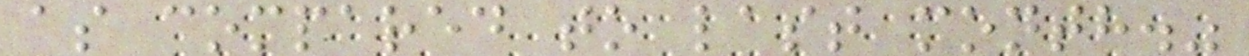as compared to last month."
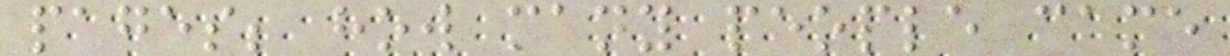pages; how many people came
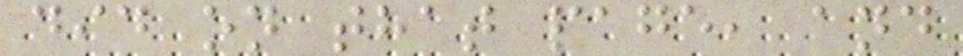did on that page, and
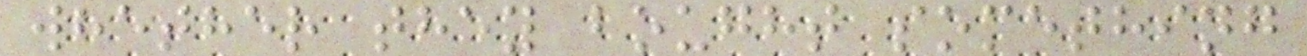whether they bought something
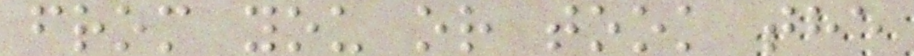from you or took the
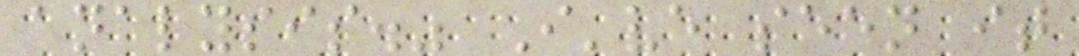analysis." I've seen it
